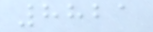8821
